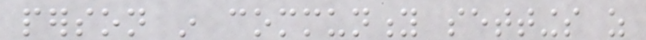person in community settings as
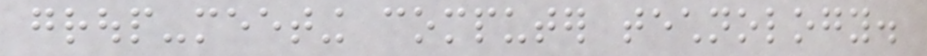group-meeting computer technology.
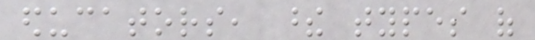educators, these types of
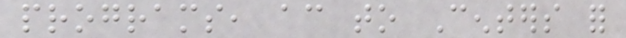programs, according to Centers for
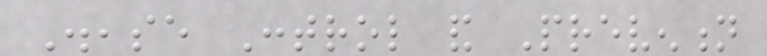Disease Control and Prevention
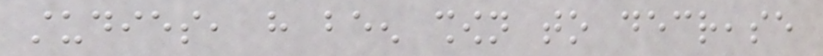studies, have been shown to decrease
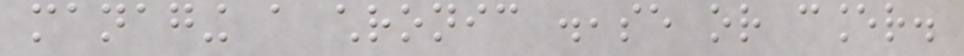managing a chronic disease or cancer.
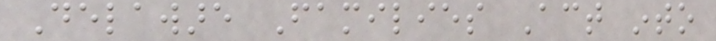Delaware Families Act into
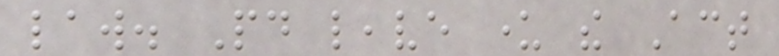law. Paid leave under the Act
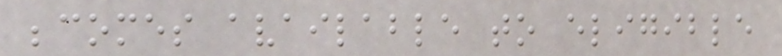becomes available to eligible
